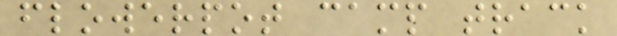flowerpot camp track
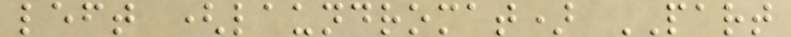left (laundromat) PART
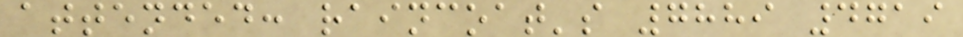attended: raincoat's 7889 4719
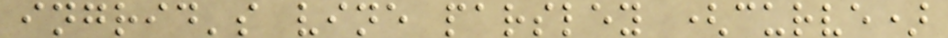ingrid's vine parsley (curve)
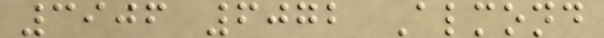3906 6072 Almond
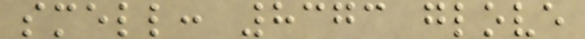smell: 8373 glove
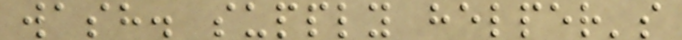wash. supply helper's
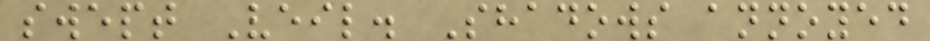swept Veil. Shadows annoyed
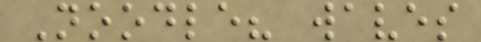Noodle? waves
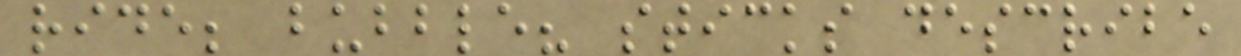ride; bubble? sticks describe
